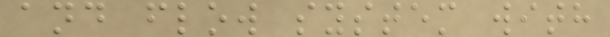and flow system with
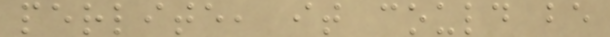perlite, it could be
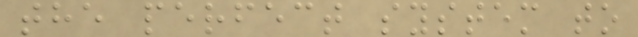the perfect system to
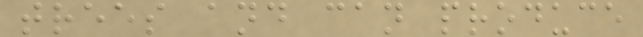trees and can produce
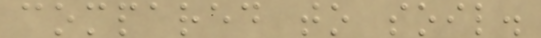compared to soil.
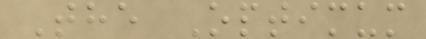The Optimum
